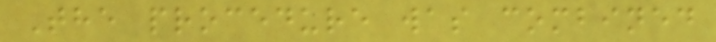The procedure was combined
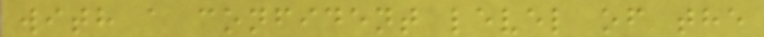with a confident level of the
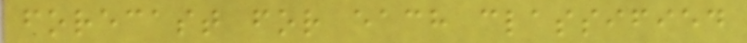forecast for each classified
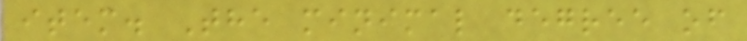item. The minimal degree of
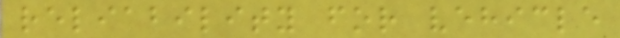reliability for vehicle
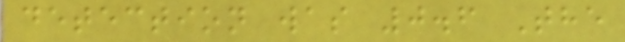detection was 0.6 The
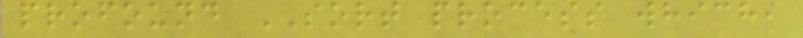profound SORT process which,
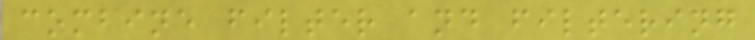combine filter and filtering
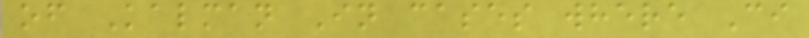of Kalman In cases where Ci
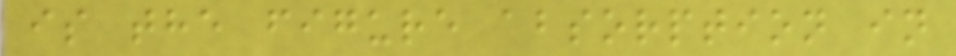is the figure absorption in
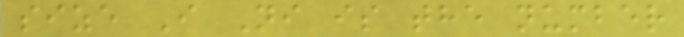size I Ni is the number
